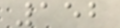152
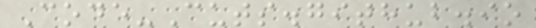Code-Cuts.github.io
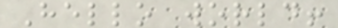Hello world!
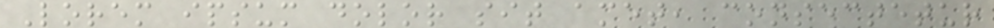Lorem ipsum dolor sit amet, consectetur
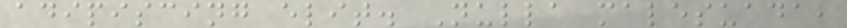adipiscing elit. Nulla malesuada,
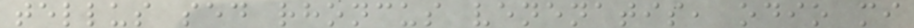tellus sed rhoncus venenatis, odio mi
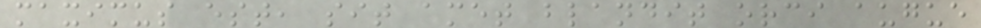maximus est, sit amet blandit orci augue
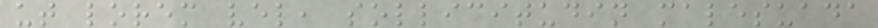ut lorem vel, sollicitudin malesuada
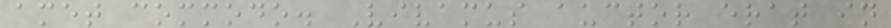amet commodo. Vivamus auctor erat in
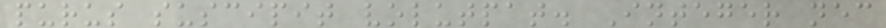purus suscipit volutpat. Integer nec
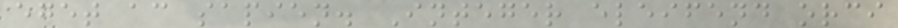eget ac sapien. Integer eleifend orci
